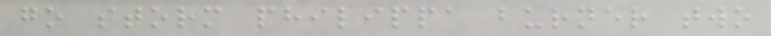go storm philippa burner two
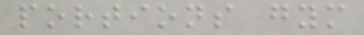portions gym
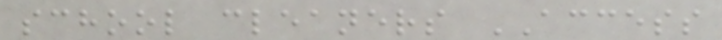school cleaners ACCESS
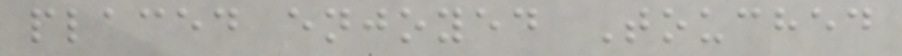placed enjoyed Touched
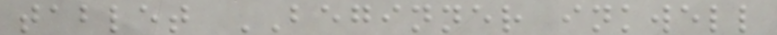tablet BEGINNER inkwell
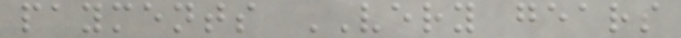payments VERY gears
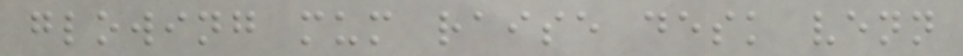glowing mum raise desk venn
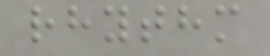rhythm
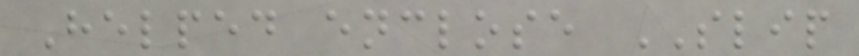Helped enclose SLIP
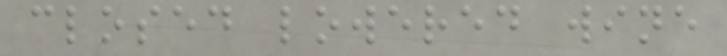closed lowered wine
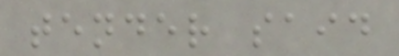tender said
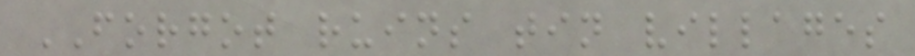FORGOT ruins tin villages
